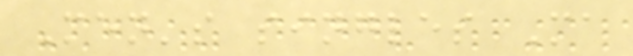Men's singles Ma
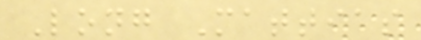Long Mattias
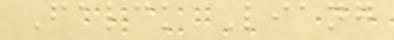Falck Liang
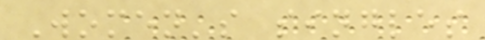Women's singles
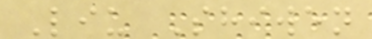Liu Shiwen
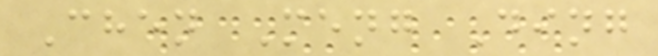Chen Meng Ding
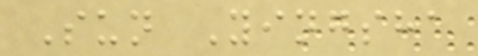Sun Yingsha
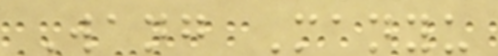Wang Manyu
